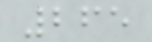265
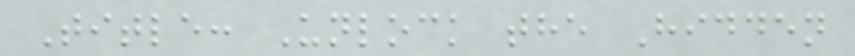Title: Unlock the Hidden
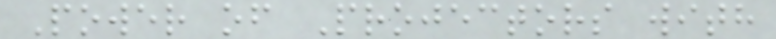Power of Projectors with
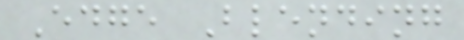Edge Blending
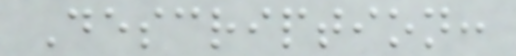Description:
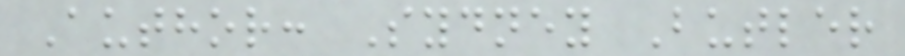Author: Sydney Butler
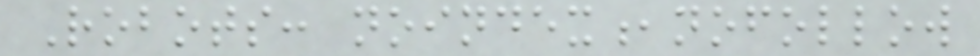Robots: noindex,nofollow
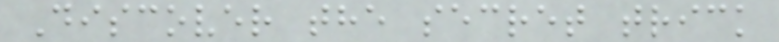Discover the secret trick
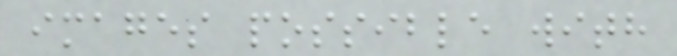images possible with
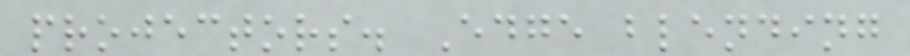projectors. Edge blending
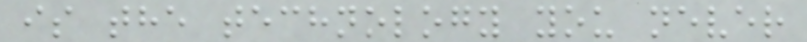is the technology you never
